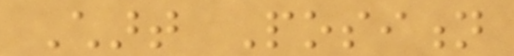Chart Position
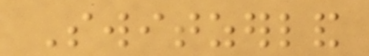Switzerland
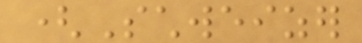(Schweizer
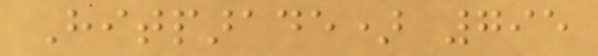Hitparade) 795
